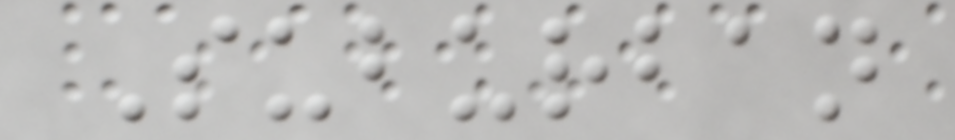Suburban
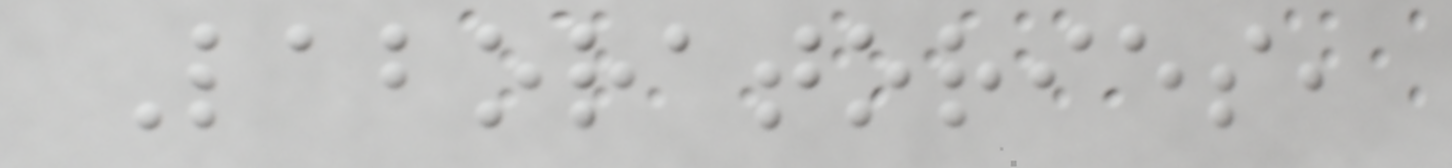Laboratories,
